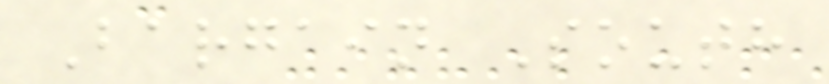Bargain South
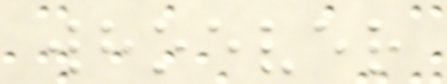whoever
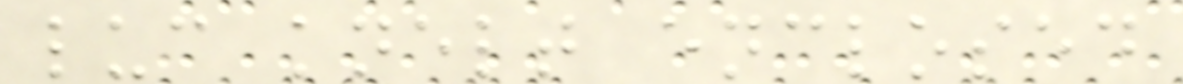luc knelt enclosed
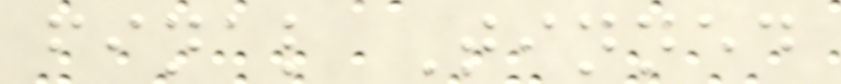final Tinned
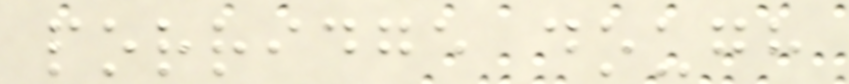porridge dough
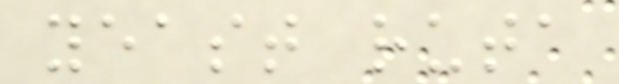yeast ruta
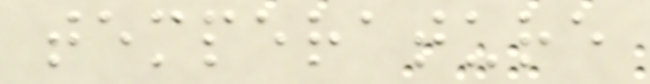temperature
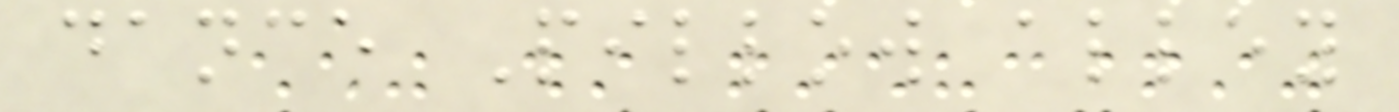dance Pillow alley
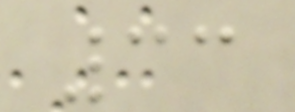33
